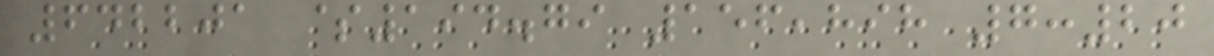642201 $194.79 156,898 7:20
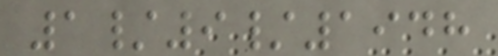1/9/1948
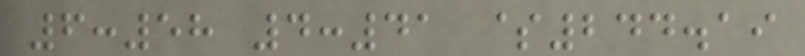6:58 4:41 $244.19
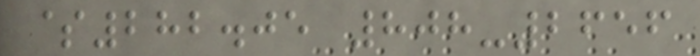$282.05 808-2656
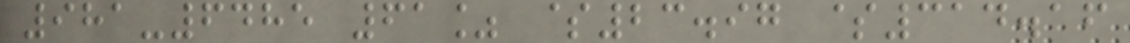981-6485 61% $23.97 $314.16
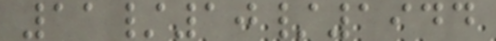11/10/1944
